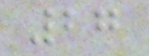27
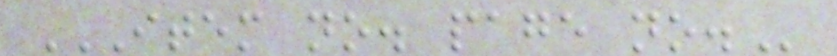ITEM NO. PAGE NO.
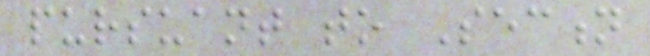pursuant to Section
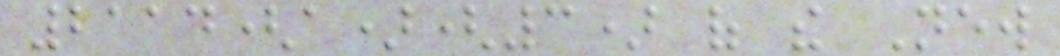2114(a)(3) of the New
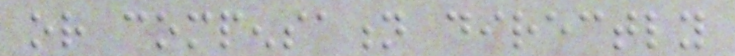or compensation directly
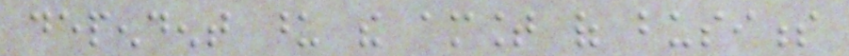dependent upon the amount of business
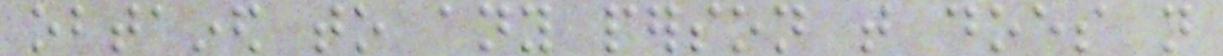obtained to any person that does not
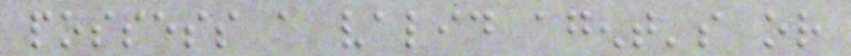possess a valid agent's or
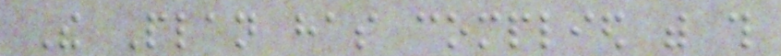The Plan has complied with this
